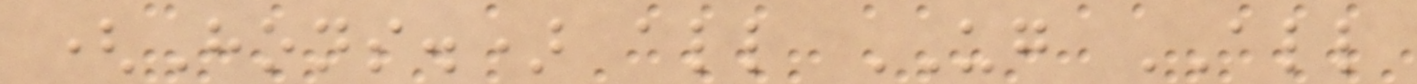(Hons.) all UG ALL
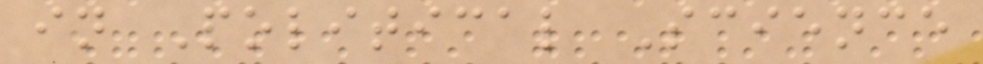in Political Science
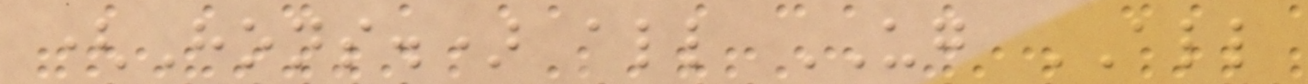(Hons.) all UG ALL
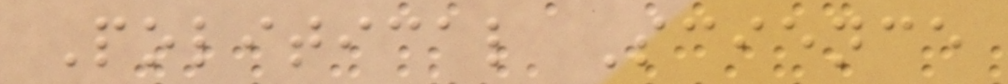Political Science
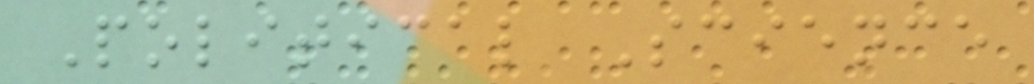Political Science
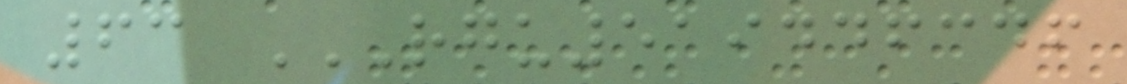63 RGU519446346
